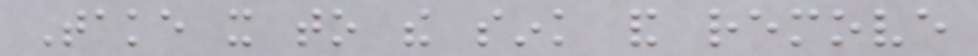Take it to the sink and remove
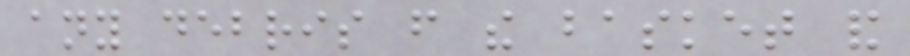any debris from the basket and
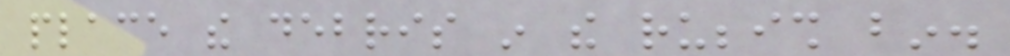place the debris in the rubbish bin.
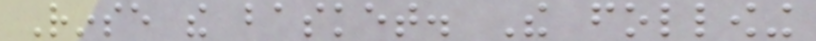Rinse the basket. The following
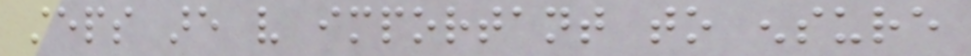steps are very important to ensure
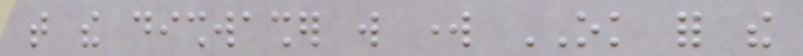that the dishwasher will work OK for the
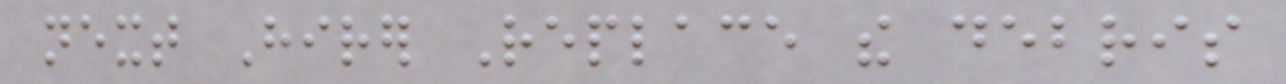next Hirer Replace the debris
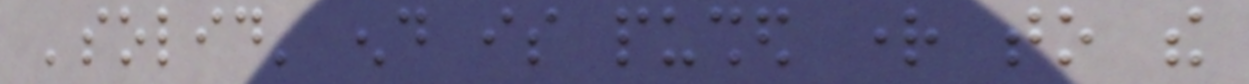'solid' end is pushed right to the
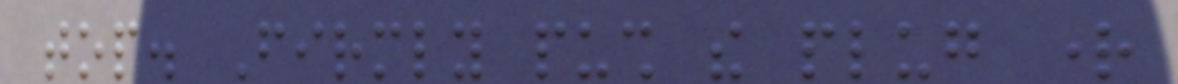top. Firmly push the plug right
